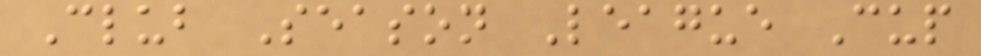Club Season League Cup
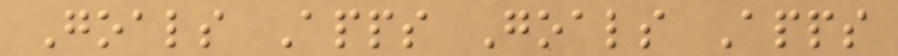Goals Apps Goals Apps
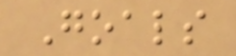Goals
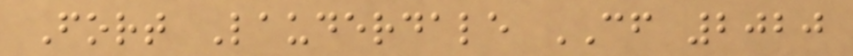Fort Lauderdale CF 2020
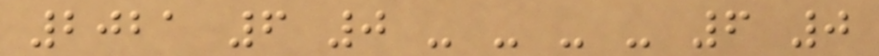2021 6 0 - - - - 6 0
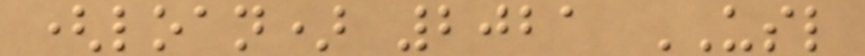(loan) 2021 USL
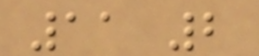11 2
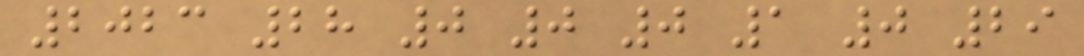2023 28 0 0 0 1 0 29
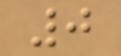0
